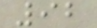92
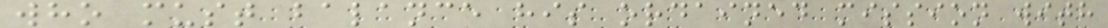who must balance his ordained mission with
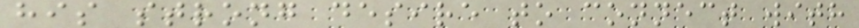his strong desire to connect with
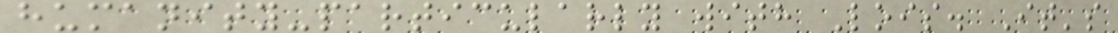humanity-particularly with Lois. It's
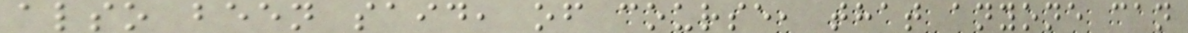also been said, of course, that anyone can
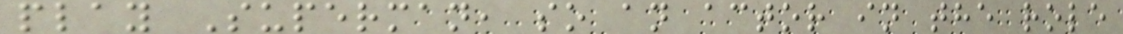play Superman, so an actor in the role
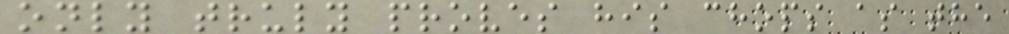only truly proves his chops as the
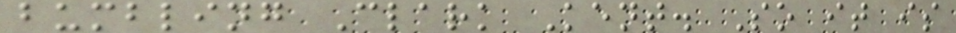bumbling Clark Kent. So it is
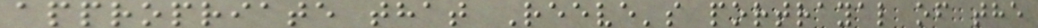appropriate that Reeve's portrayal of the
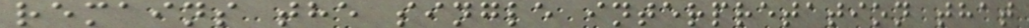remains the single interpretation that
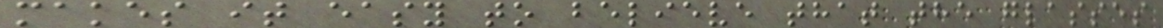makes it easy to believe that the glasses
